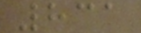831
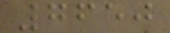7650
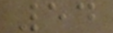54
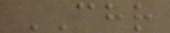CHR
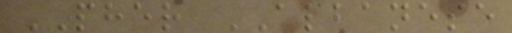PHER ALBANESE
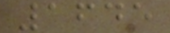1645
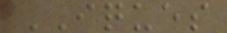IQUES
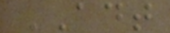ADT
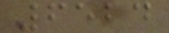6524
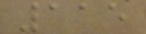115
